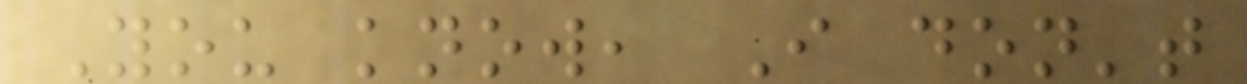You know, I don't
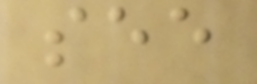see
